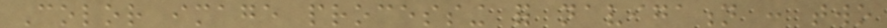Color image processing for navigation : two
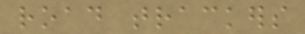road trackers
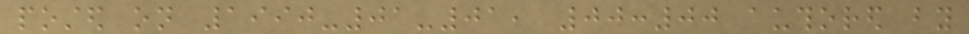posted on 1990-01-01, 00:00 authored by
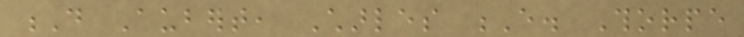D Aubert, Charles E. Thorpe
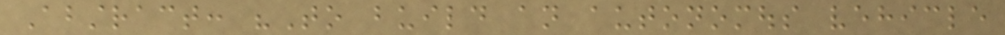Abstract: "To build an autonomous vehicle
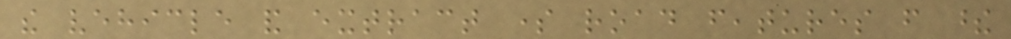the vehicle and extract some road features from these
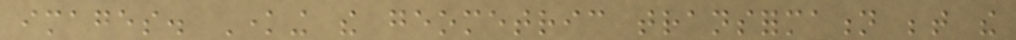images. Knowing the geometric transformation between the
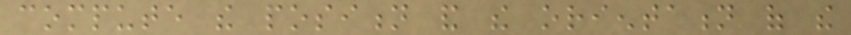compute the position and the orientation of the
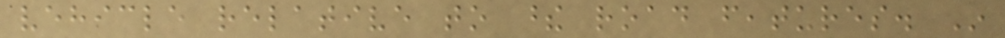vehicle relative to these road features. In
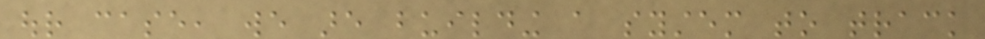our case, we are building a system to track
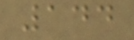144
